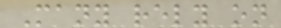Many rely on
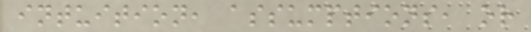intuition, assumptions, or
